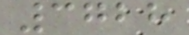3728
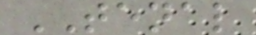TENAL
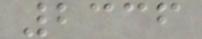2336
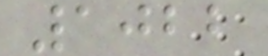1022
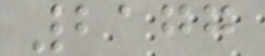2177
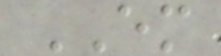EM
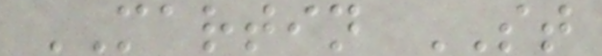MARTIN ST
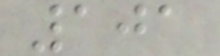101
